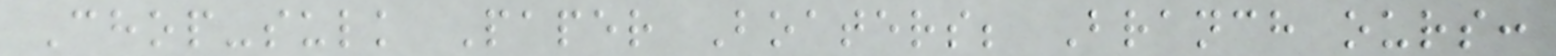Chop-sulk Paper Boaters; Branch ours:
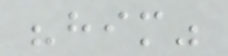"him"
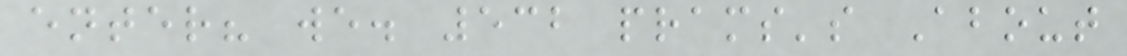enter? we. 532 prams's About
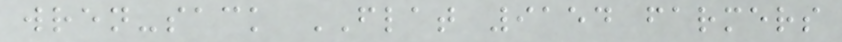wren-sack FLAT 9154 farmers
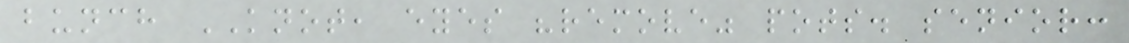bunch KNOT, eyes "remove" pots. senior:
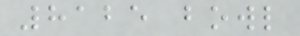8125 bowl
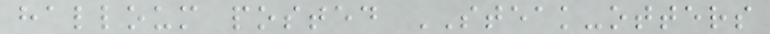halloum posted STEAK-otters
